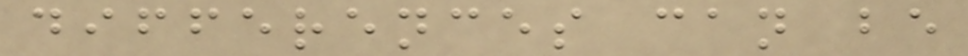differences can be
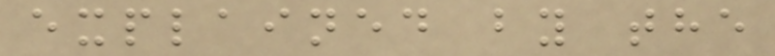explained by the
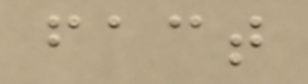fact
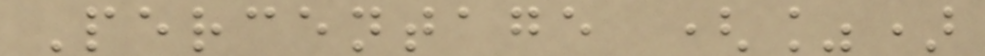Percentage (%)
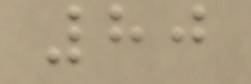80
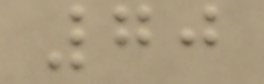70
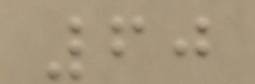60
